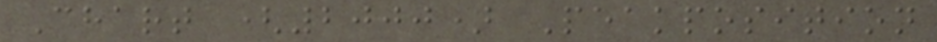Chart (2000) Peakposition
